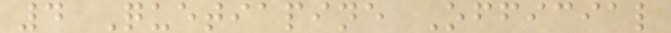4 Quetiapine Official
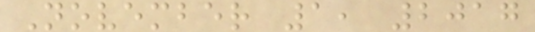November 1, 2017
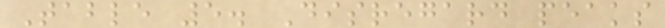Table 5. Disregard peaks
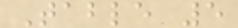Table 5
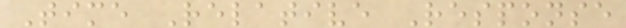Time Relative Response
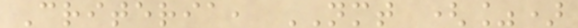Criteria, NMT (%)
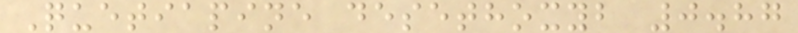Quetiapine desethoxyb 0.87
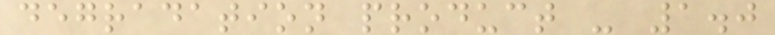degradation product - 1.0
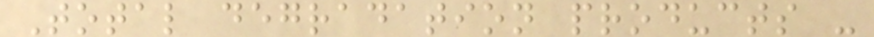Total degradation products -
